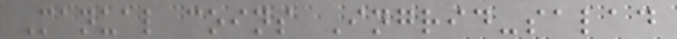Manual coins Ingrid-salad
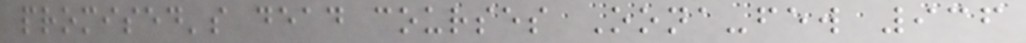promised's dead courses Oona-few 936
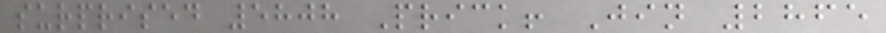surprised 5808 Prick! Jin 2865
